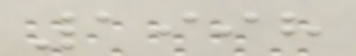1998
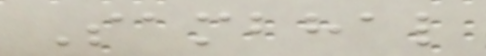Sambhal
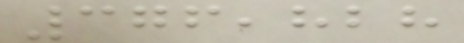376,828
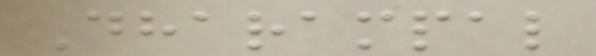Dharampal
